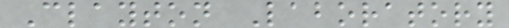Clayton Laboratory
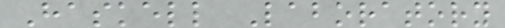Haskell Laboratory
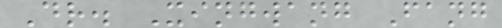Dr. Xingwang Fang
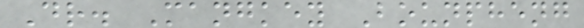Dr. Mangkey Bounpheng
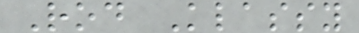Rod Klassy
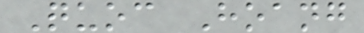Quoc Hoang
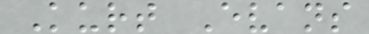Kurt Evans
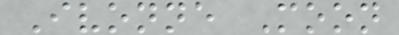Ivonne Moon
